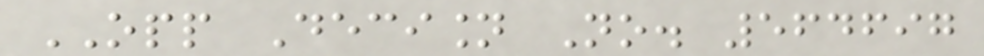OPP Decision No. 564697
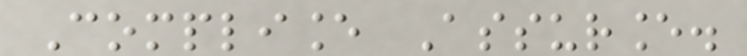Compliance Assurance.
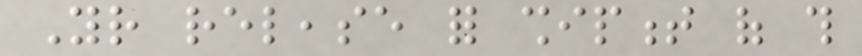Your release for shipment of this
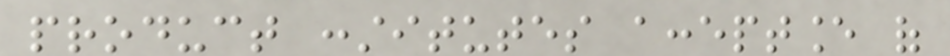product constitutes acceptance of
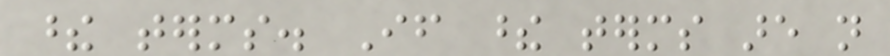these terms. If these terms are not
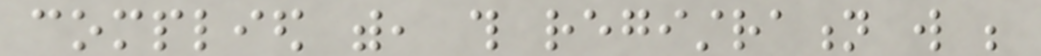complied with, this registration will be
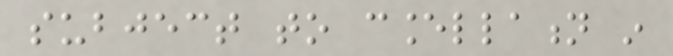subject to cancellation in
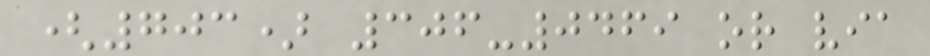(703) 306-0469 or via
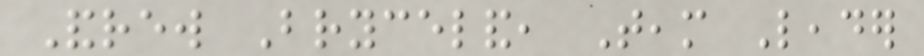Andrew Bryceland, Team Leader
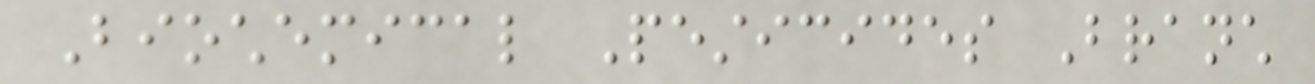Biochemical Pesticides Branch
